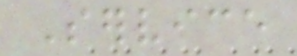Service
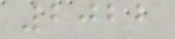2022
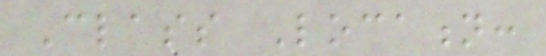Class Location:
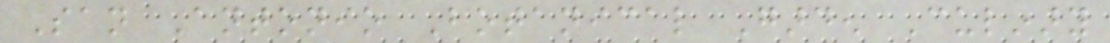San Antonio Botanical Garden Culinary
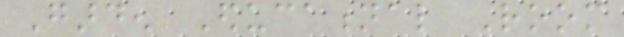Garden Educational Room
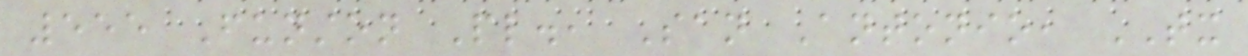555 Funston Pl., San Antonio, TX
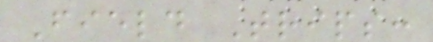Field Trips:
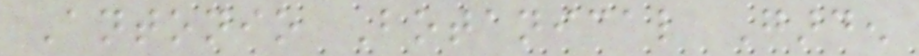Antonio Botanical Garden
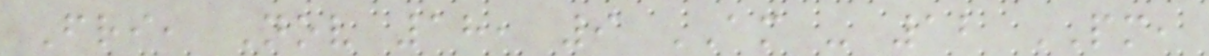Fri, Nov 18, 9 AM - 12 PM,
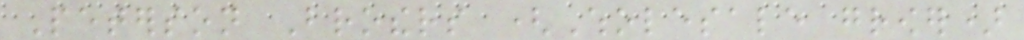Peterson Brothers (Wholesale grower)
